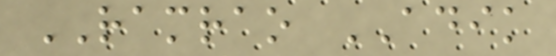RAMRAO ADIK
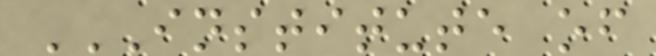INSTITUTE OF
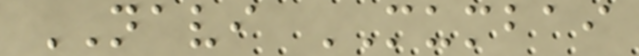NAVI MUMBAI
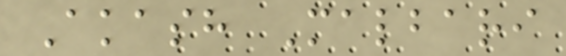Akash Malbari
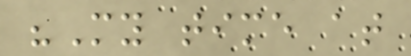"My time at
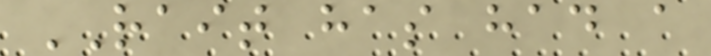RAIT has had a
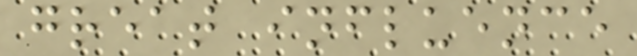great influence
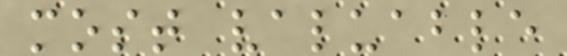most valuable
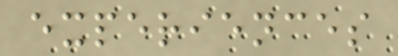experiences
